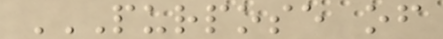PURPOSE OF
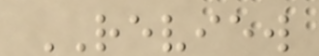REVIEW
